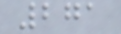271
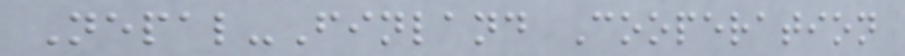Nepal-Finland Cooperation
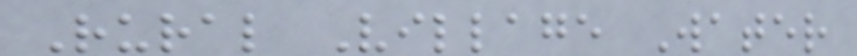Rural Village Water
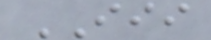III
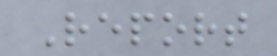Report
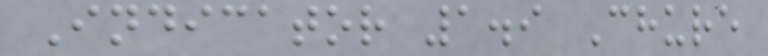Indicator 1.9 Chure
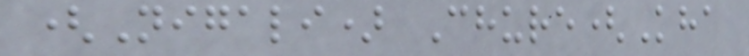(Nigali) Chure(Kha
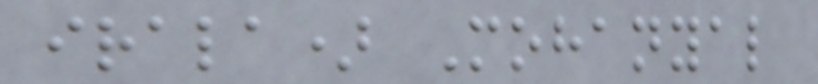irala) Mohanyal
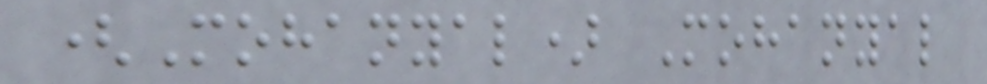(Mohanyal) Mohanyal
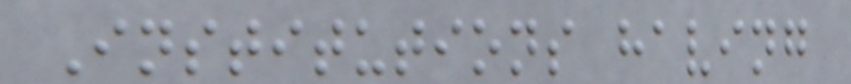Institutions having
